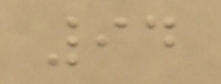94
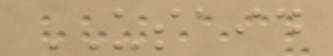USAID
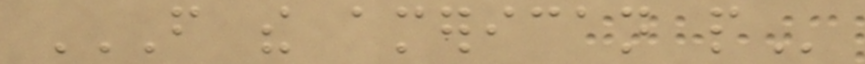FROM THE AMERICAN PEOPLE
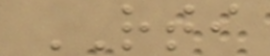RTI
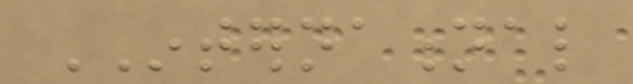INTERNATIONAL
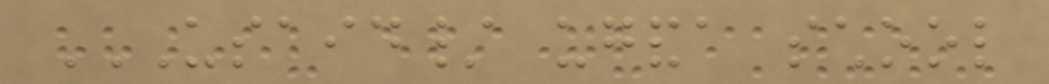USAID/ UGANDA SCHOOL
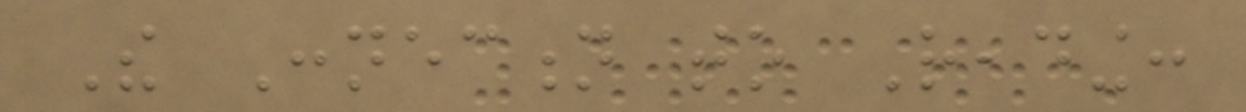The Connection to Reading:
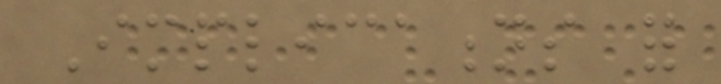Implications for
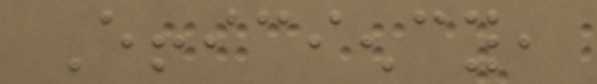Efficiency,
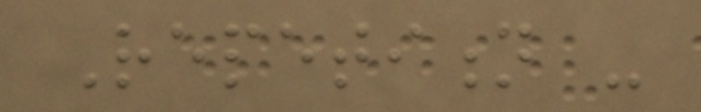Repetition -
